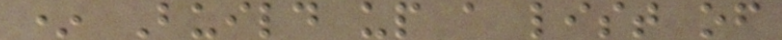* Build up a list of
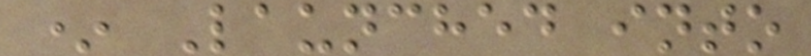* Launched into
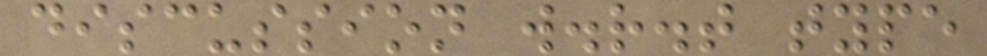discussion w.r.t type
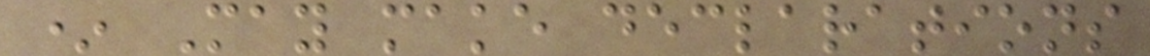* May make declarations
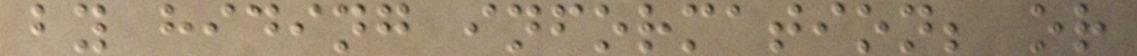by hiding information; or
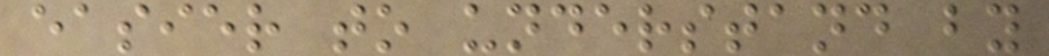easier to understand by
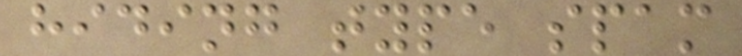hiding type spam
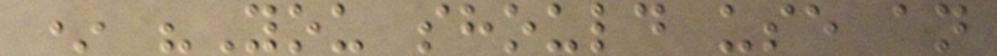* "You should use an
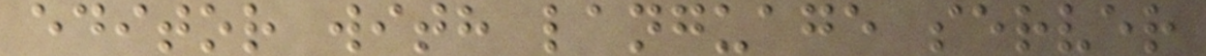editor with language server
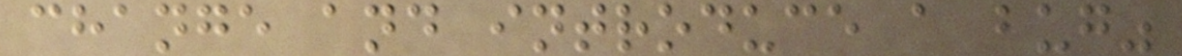change and introduce a bug"
